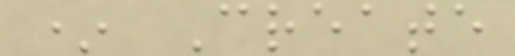* Create
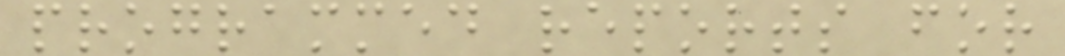programmed reports for
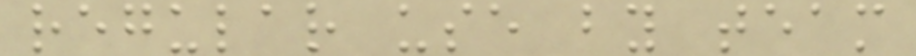regular use by team
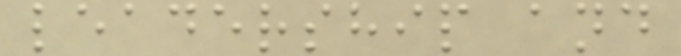leadership and
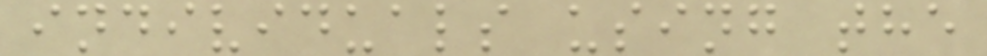individuals using the
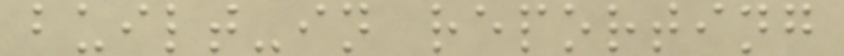built-in reporting
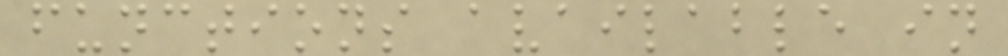functions available in
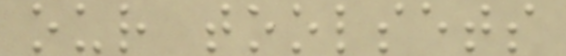our toolsets
